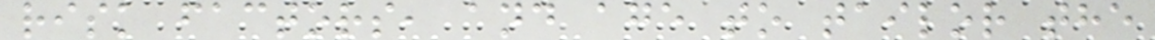risk factors, and age to tailor the
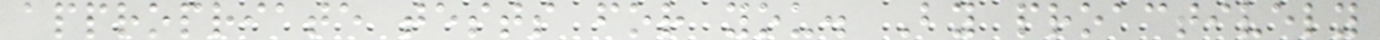appropriate tests for you. By proactively
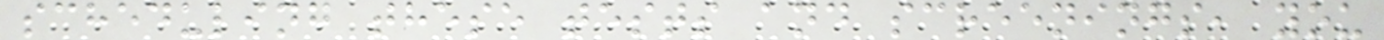scheduling these tests and screenings, you
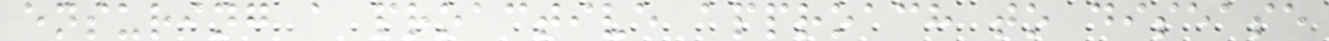ensuring a proactive approach to disease
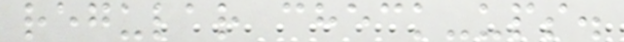regular check-ups.
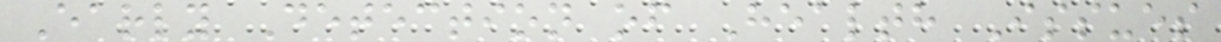Early Detection of Health Issues
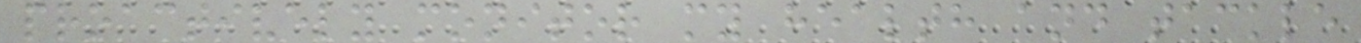proactively monitor my health and tackle
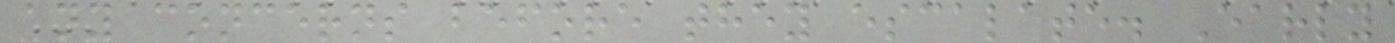any concerns before they escalate. Early
